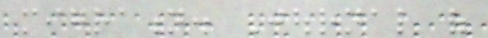migration. Journal of
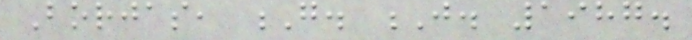Borjas, G. J. 1987.
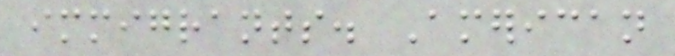immigrants. American
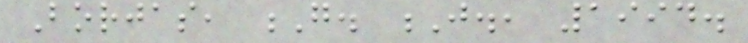Borjas, G. J., 1994.
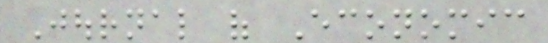Journal of Economic
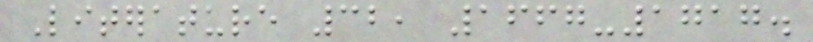Literature 32, 1667-1717.
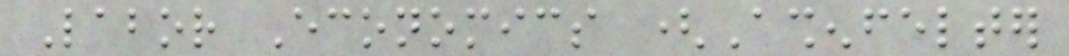Labor Economics (Ashenfelter
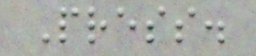Press.
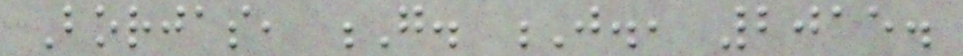Borjas, G. J., 2015.
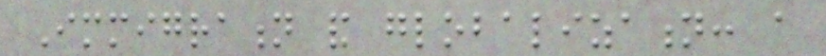Immigration and globalization: a
